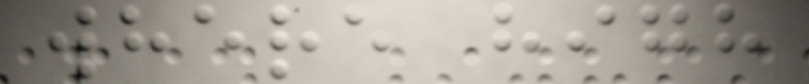where high
